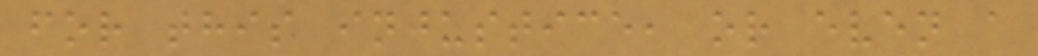for this injustice, or even a
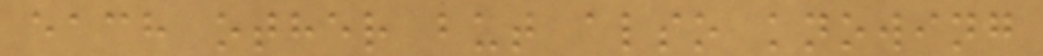each other but also knowing
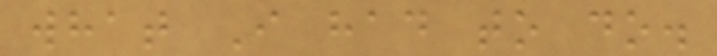what I had to do.
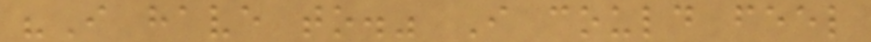"I have to." I could feel
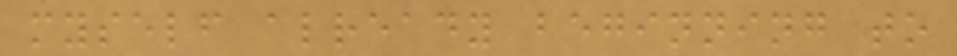myself already beginning to
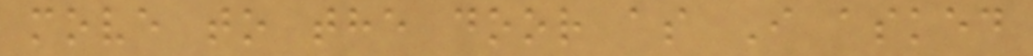move to the door as I asked
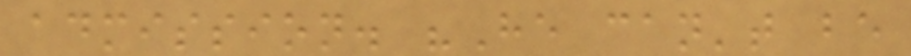admission. "He can't be
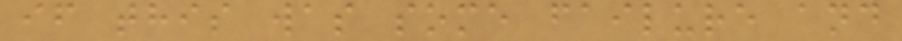if this was some failure and
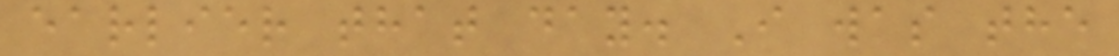earlier that day. I was the
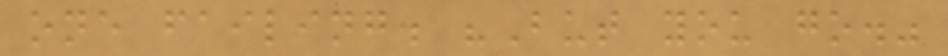one failing. "But you go."
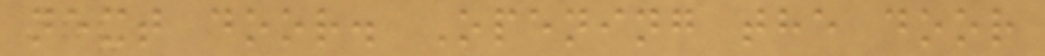next door. Opening the door
